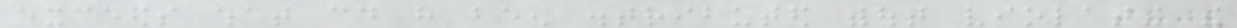exceeds what could have been distributed without violating the
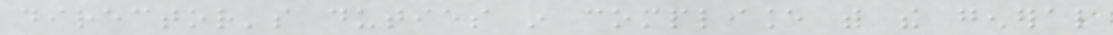director's duties in compliance with the general
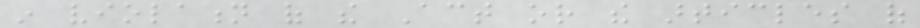in violation of the Act or the articles of
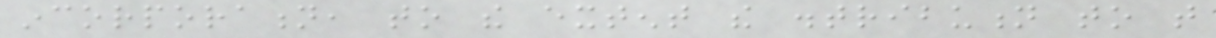incorporation, to the extent the distribution to that
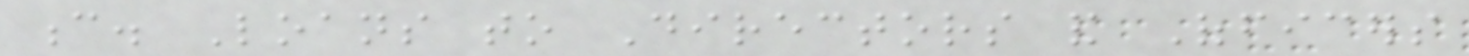c. Loans to Directors and Officers
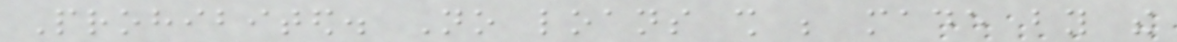Prohibited. No loans shall be made by the
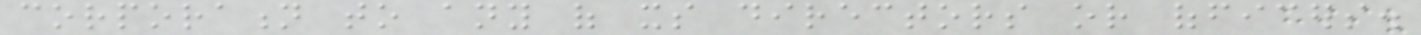corporation to any of its directors or officers.
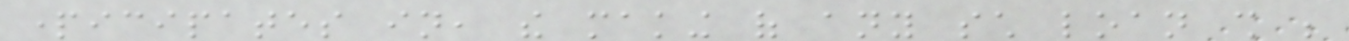participates in, the making of any such loan shall be
